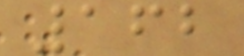162
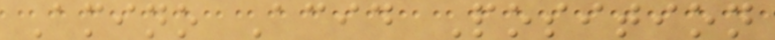Amino Acid Position
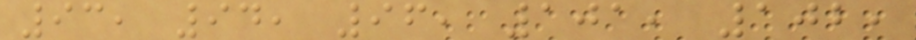93, 94, 96, 101, 102,
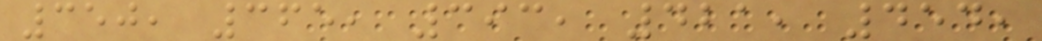350, 365, 393, 421, 454,
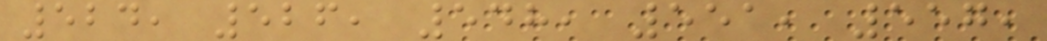524, 526, 548, 551, 557,
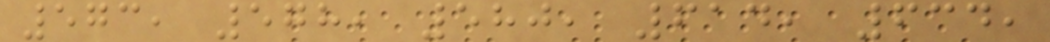573, 578, 580, 614, 634,
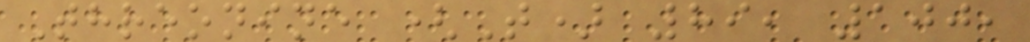Threonine (T) 89, 100,
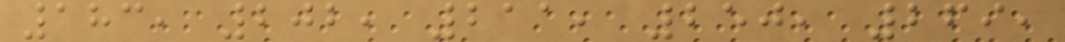183, 202, 211, 250, 269,
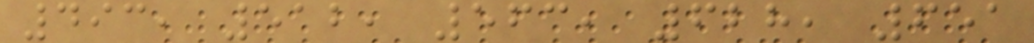493, 512, 563, 628, 651
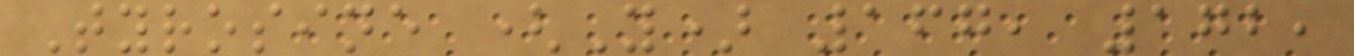Tyrosine (Y) 167, 172,
